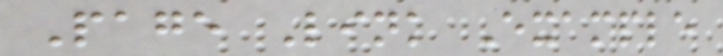Page Link Example
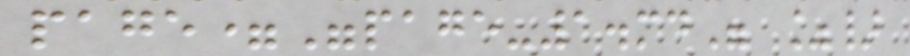page="page-1.md" %}
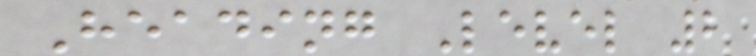Heading Level 2
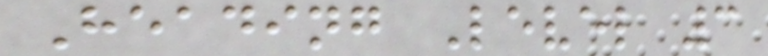Heading Level 3
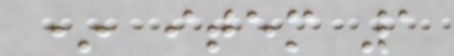* item 1
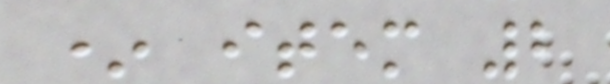* item 2
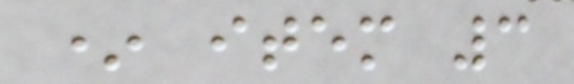* item 3
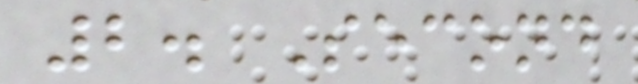2. Second
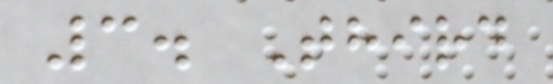3. Third
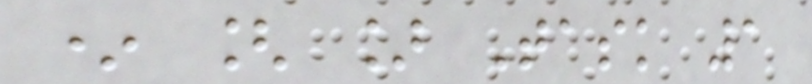* [ ] Task 1
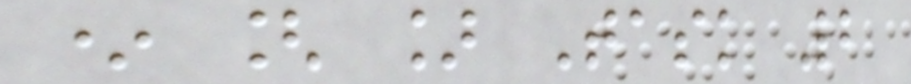* [ ] Task 2
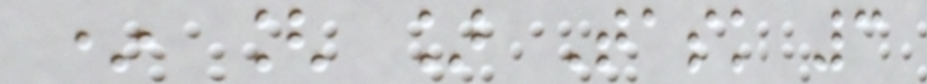* [ ] Task 3
